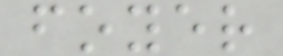foyer
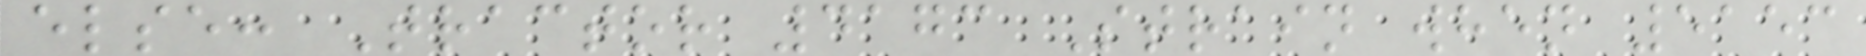else: Tractor 4173 Strain when 5153
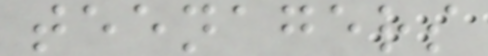teenagers
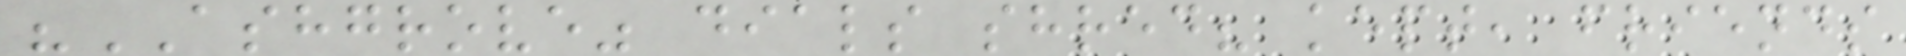"ASHGROVE" dials shred? kept, friends
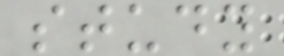study
